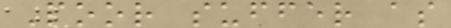Poor suffer as
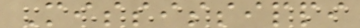Mississippi
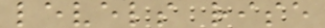levels rise
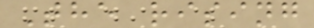The rising
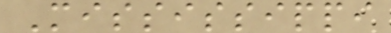Mississippi
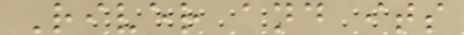River and its
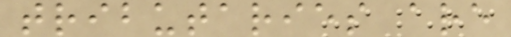tributaries are
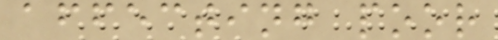affecting poor
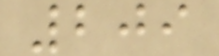209
